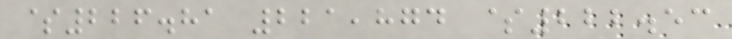$226.81 221,874 $222.53
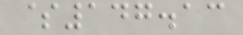$147.13
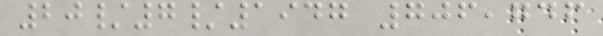20/7/1947 706,746
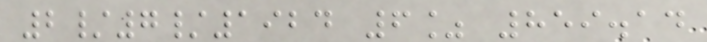2/7/1924 6% 859.14
